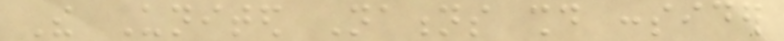The United Nations should consider
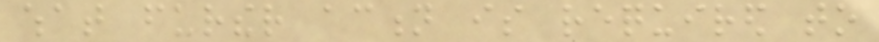what further action is required to
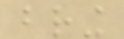bring
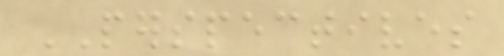PERSPECTIVES
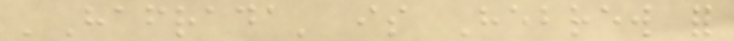'Hafrada' is Hebrew for
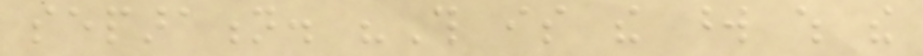separation. "This is the word which the
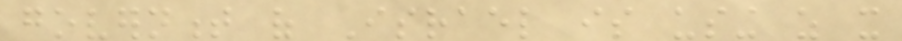government of Israel is using as it
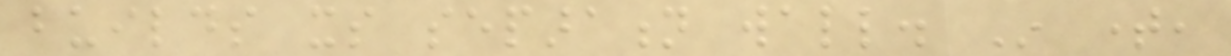builds its separation wall. In time,
